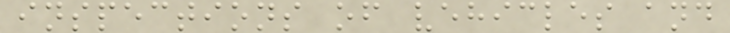inspections of vehicles and
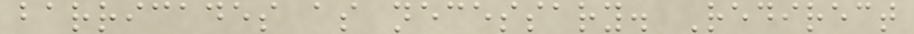barricades as necessary. Redirect
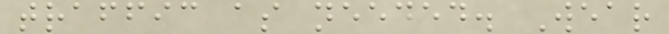traffic as needed. Wear
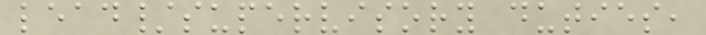lead/supervisory duties,
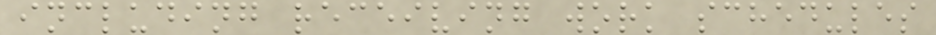including receiving work schedules
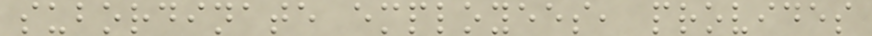subordinate employees, provides
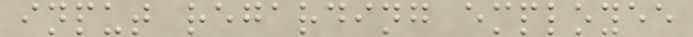input regarding employee
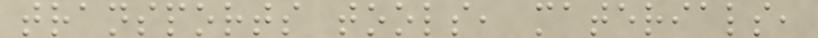transports tools, materials,
